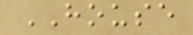HOUSE
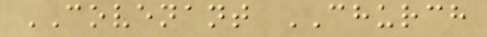COVENANT CHURCH
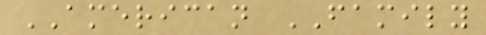AMERICAN FAMILY
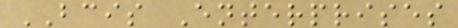BCIS Enterprises
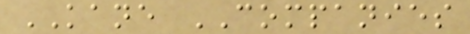KANE COMPANIES
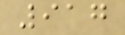917
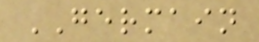GERMAIN
